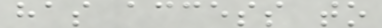has access to
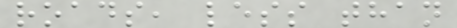roads, less than
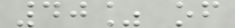40% of
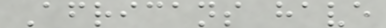Africans have
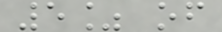5% of
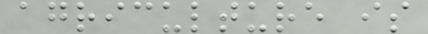agriculture is
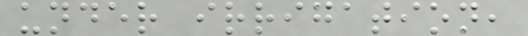under irrigation,
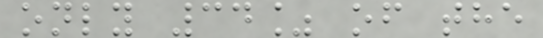only 34% of the
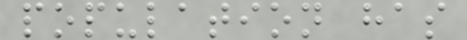population has
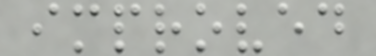improved
